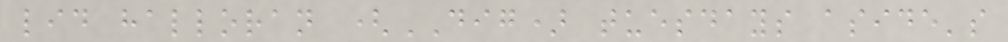lid halloran (DIG) tuesdays aside's
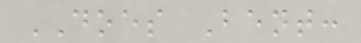DOES Bent:
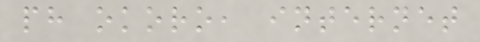ph okoro, internet
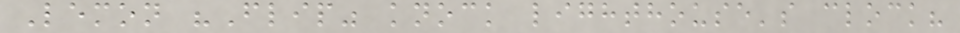Lemon "Flip" knock lighthouse's clock?
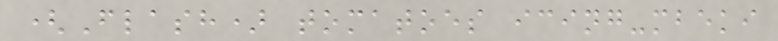(Flash) tomatoes icing-mbeki
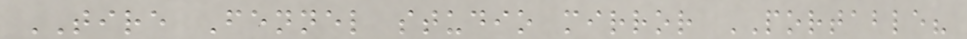TIRE Fennel studio mirror PORTABLE?
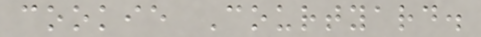cookie Courtyard.
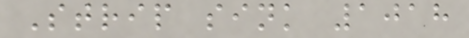Strip sink 1018
